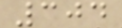304
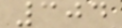304
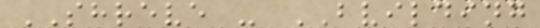SHREVE - BVILDING
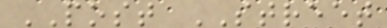POST STREET
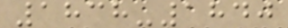1838-1840
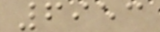6953
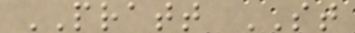PRATT ST
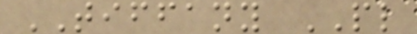TIFFANY PL
